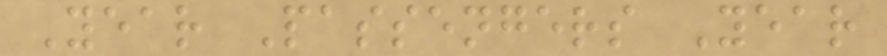Year Passengers Year
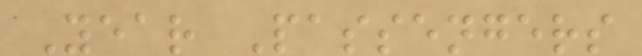Year Passengers
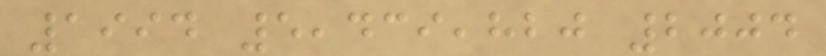1994 5,439,820 2004
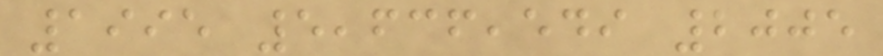1995 5,636,549 2005
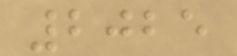2025
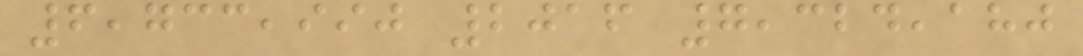6,733,990 2016 7,324,180
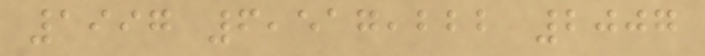1997 6,517,222 2007
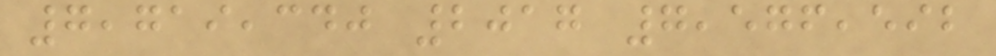7,719,340 2017 7,576,592
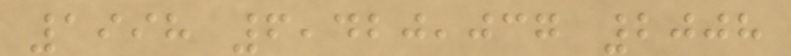1998 6,420,037 2008
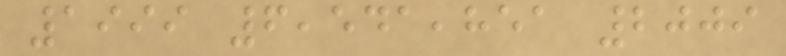1999 6,541,851 2009
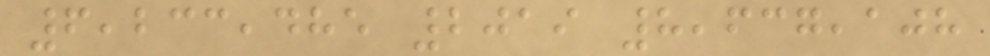6,233,485 2019 8,637,108
